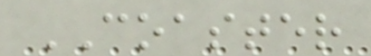COASTER
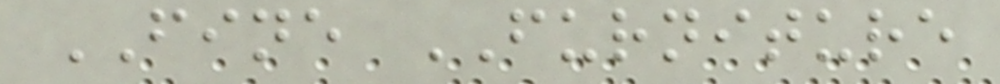FINE FURNITURE
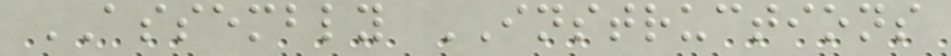ASSEMBLY INSTRUCTIONS
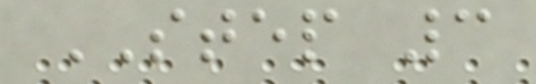STEP 3
